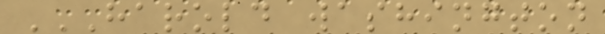HAROLD WASHINGTON
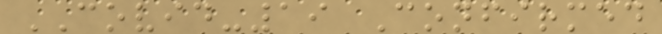COVID-19 Confirmed
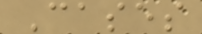Cases
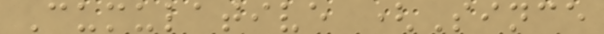Cumulative (Since
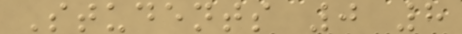Students 0 8
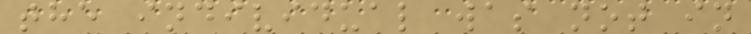the individual was not in
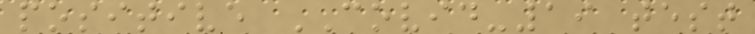positive COVID-19 test
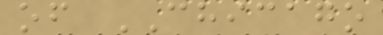of CHICAGO
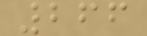266
